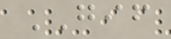GIF
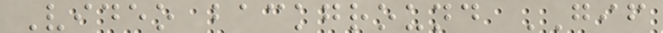Video background GIF
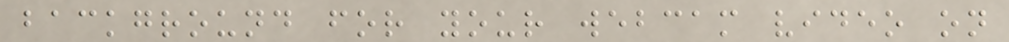background for your webcam video on
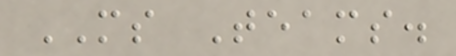MS Teams.
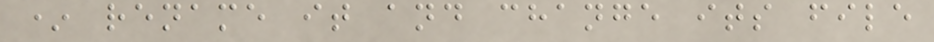* rename it and change its file
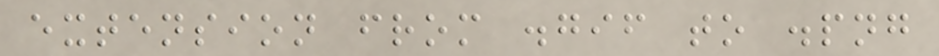extension from .gif to .png
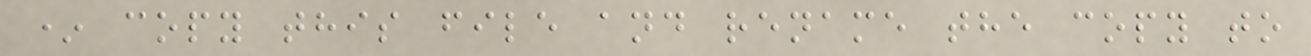* copy this file and rename the copy to
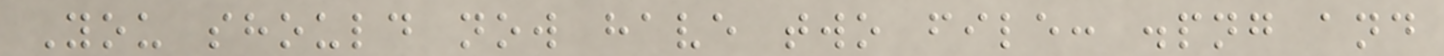You should now have two file: .png and
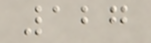127
